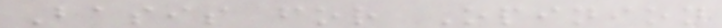Basis for Opinion
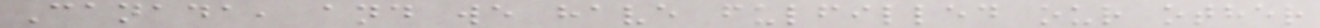Canada, and we have fulfilled our other
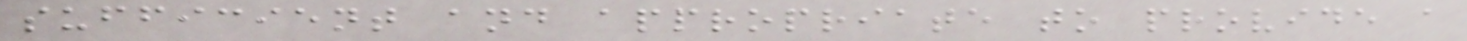sufficient and appropriate to provide a
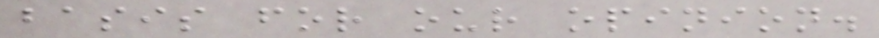basis for our opinion.
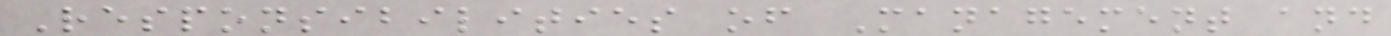Responsibilities of Management and
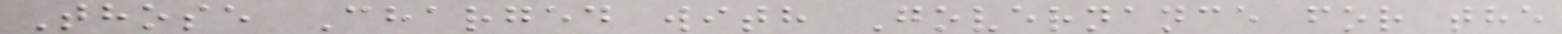Those Charged with Governance for the
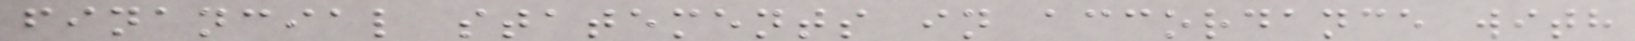financial statements in accordance with
